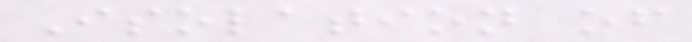Isolation of
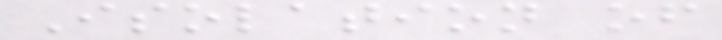Isolation of
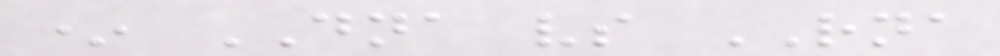* DNA vs RNA
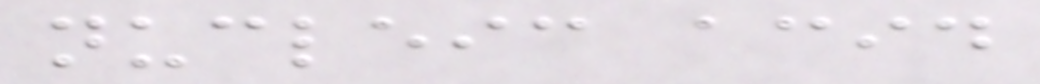nucleic acid
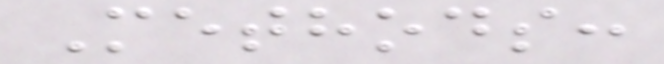Methods:
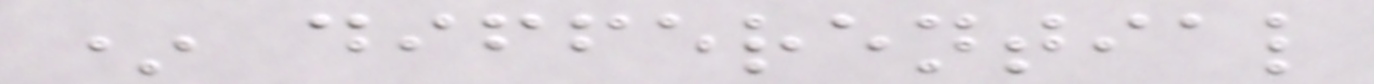* differential
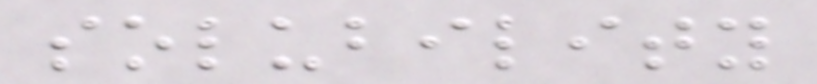solubility
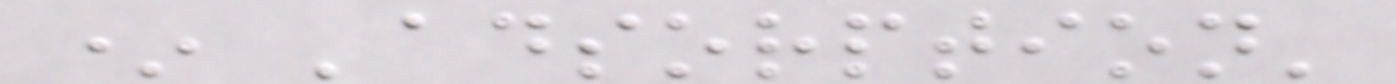* 'adsorption'
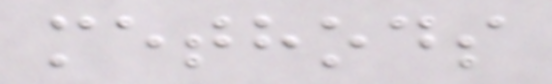methods
